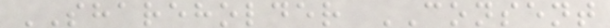SHAREHOLDER CONSENT
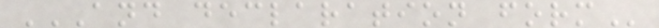AND DECLARATION FORM
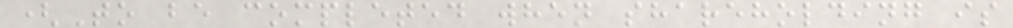(To be completed when shareholding is
